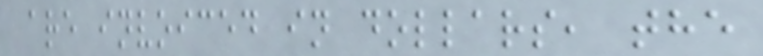are invoiced in dollars, the
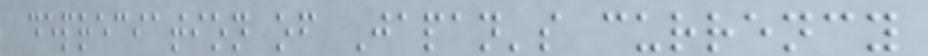depreciation of Japan's currency
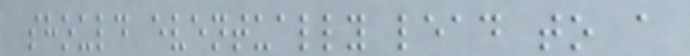should eventually lead to a
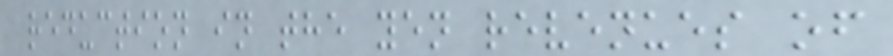reduction in the yen revenues of
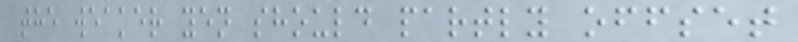the weaker yen should partly offset
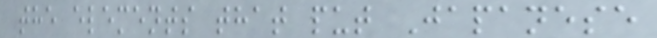the elements that put Japanese
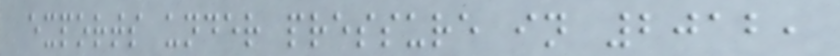exports under pressure in 2012,
